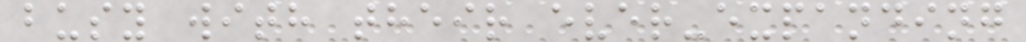busy with their ever-expanding
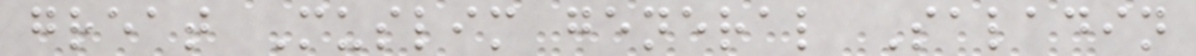great Muslim general Saladin
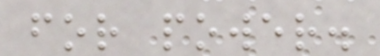for power.
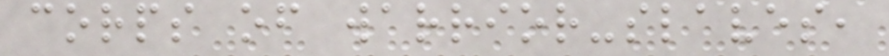corps of warrior-slaves,
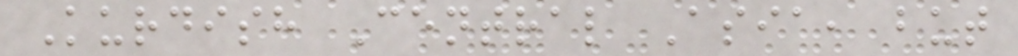Kurdish Central Asia, but
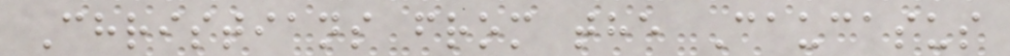Christians from the Caucasus
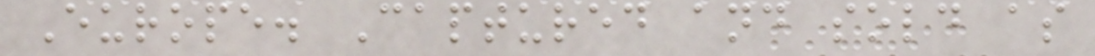Europe. Captured and sold as
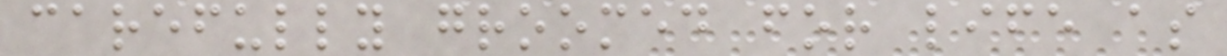carefully groomed for life as
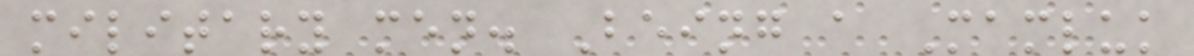military men. Being a Mamluk
